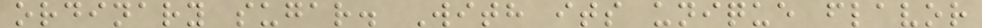ordinary sugar. With its unique flavor
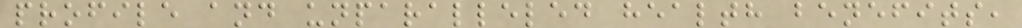profile and unparalleled health benefits,
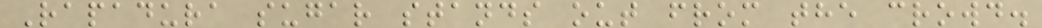Rapadura sugar stands out from the crowd.
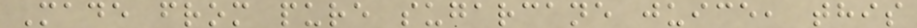Made from pure sugarcane juice, this
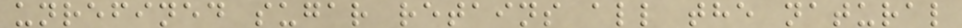unrefined sugar retains all the natural
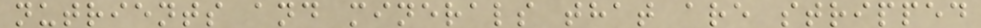nutrients and minerals that are stripped
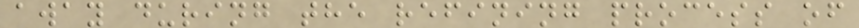away during the refining process of
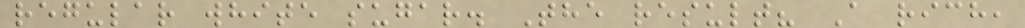regular white sugar. The result? A rich,
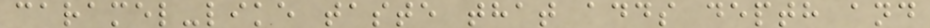caramel-like taste that adds depth and
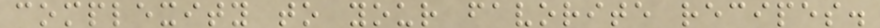complexity to your favorite recipes.
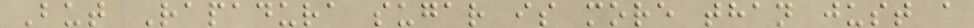But Rapadura sugar is more than just a
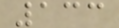133
